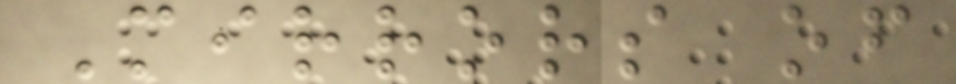Mirrors of
